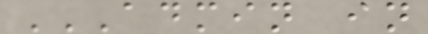ADMIN IN
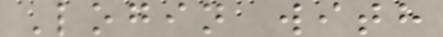Login with
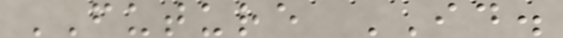FUTURE ID.
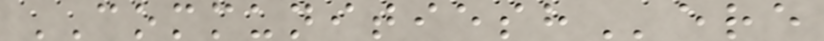COMMUNITIESHere
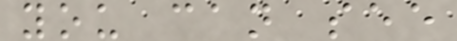you can see
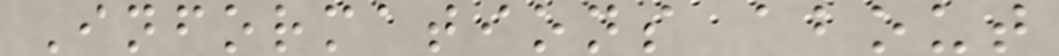Informations about
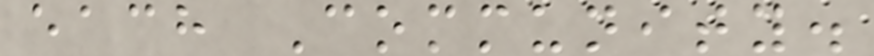each Community.
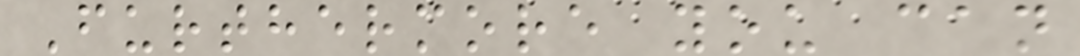Furthermore you can
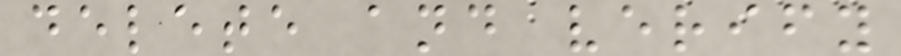delete and verify
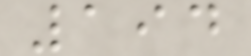194
